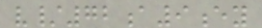v/72a9ey
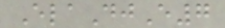ElaDjE7
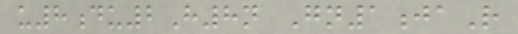u8du2H8n Gn1jaR
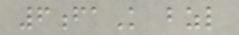6faK bzl
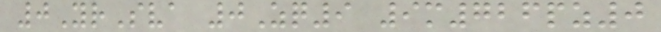0YrSva 0Zq9 9m726pz0
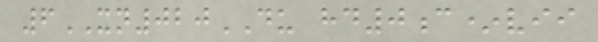6XN020DU hd0c*vii
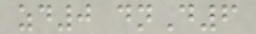zd0 dnD6
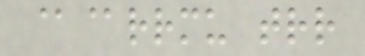@@rrmu trr
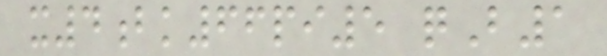x4bk66pi5 qB1
